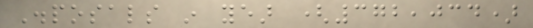Disposals in year (372,034)
